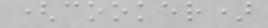(cooker)
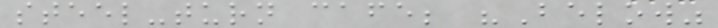steel-turn cafe; "Below"
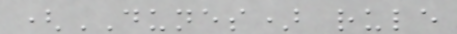(DUNES) rule
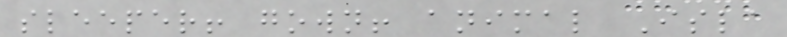sleeper! gown! animal Isla
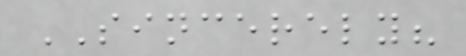SINCERELY?
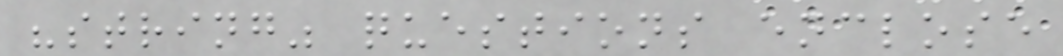"string" questions enclose
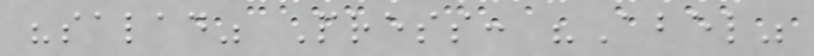"salad" Press: "Abel"
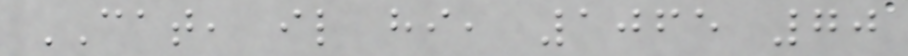CAT, il hi, 1065 70
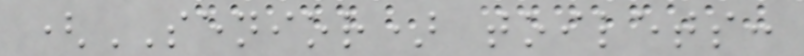(SENIOR) toilets:
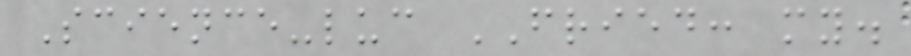Science-luc FRIED: my.
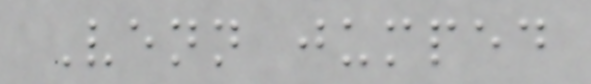Venn jumped
